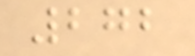272
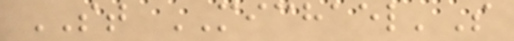ST MICHAEL'S
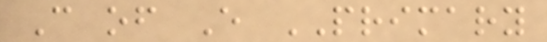C of E PRIMARY
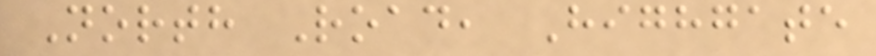North Road, Highgate
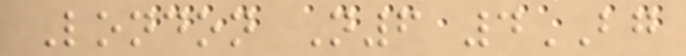London N6 4BG
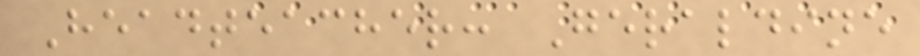Headteacher: Geraldine
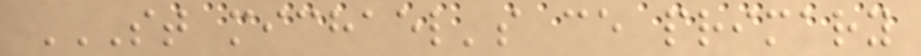ST MICHAEL'S CE PRIMARY
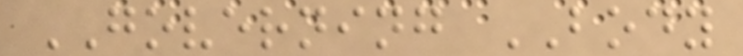GOVERNING BODY
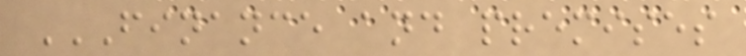FINANCE AND PREMISES
